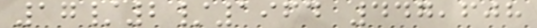17/2/1964 447,608
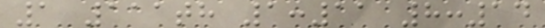1 111th 1:11 8:14
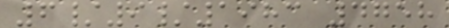6/9/1983 4758
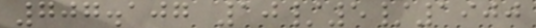707.107 10/5/1900
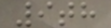9th
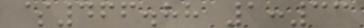$466.88 1:33
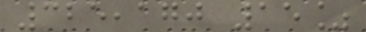325,170 15%
